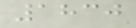1830
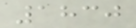1830
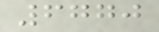6770
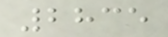2835
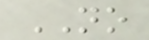NO
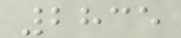2835
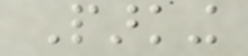Parking
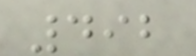492
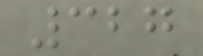327
